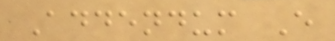Addendum E
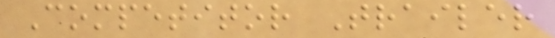Competitor Trailer
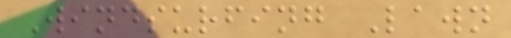Windsurfing Lawn
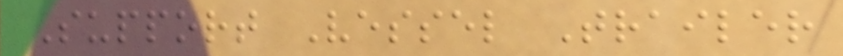Support Vessel Trailer
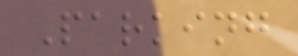Parking
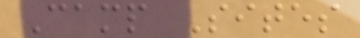Camp Sites
